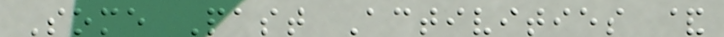Some Past Activities &
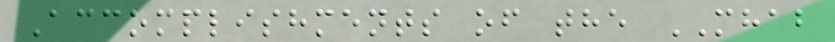Accomplishments of the MHAB
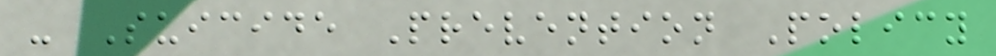- Suicide Prevention Policy
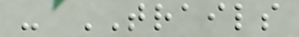- TRAILS
